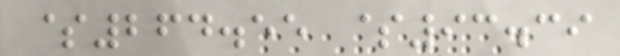$264.55 $93.39
